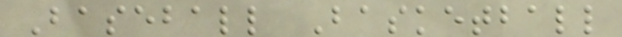Baseball Basketball
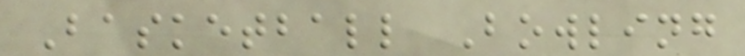Basketball Bowling
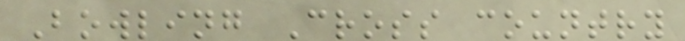Bowling Cross country
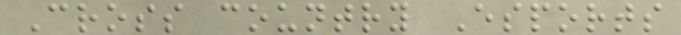Cross country Esports
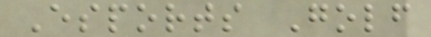Esports Golf
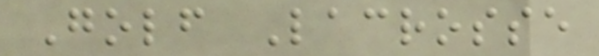Golf Lacrosse
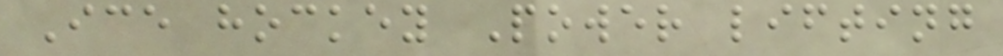Ice hockey Power lifting
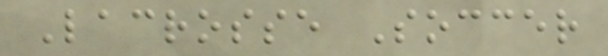Lacrosse Soccer
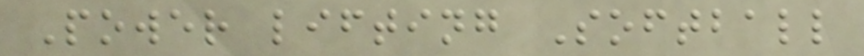Power lifting Softball
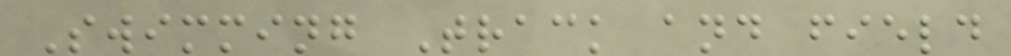Swimming Track and field
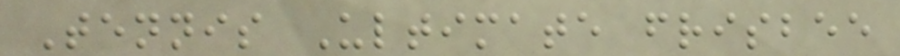Tennis Ultimate frisbee
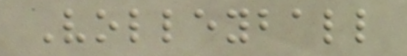Volleyball
